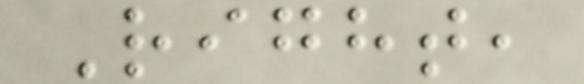Right,
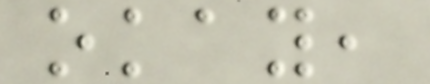okay,
